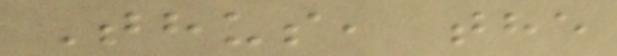Thus, the
